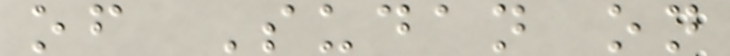of Sudan on
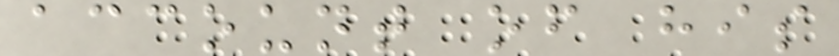account of his
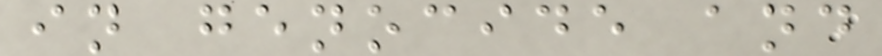in genocide and
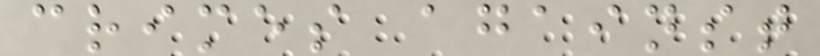crimes against
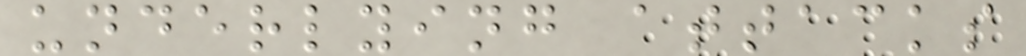underlying attacks
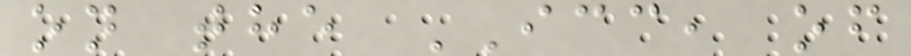on the ICC, of
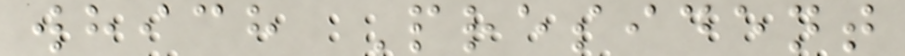which President
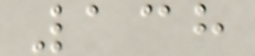138
